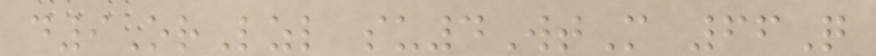d9OrLzl su4WtM 66Q
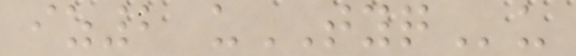iz2 uTYQu
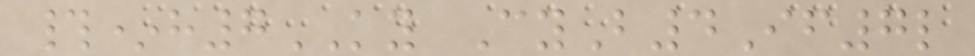#*h7KY CyB4If7l
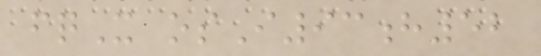fqX osI93h52
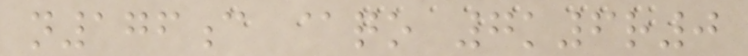n176c @qo 7k6r0
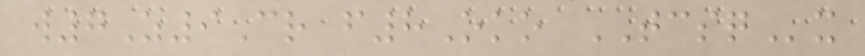w7Z9Cr f8Oko TCSQx
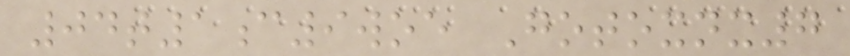04t1c9woe Gotoxnx7
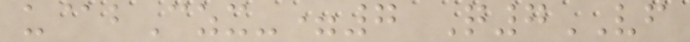u@bCzx-=7 Q7VF
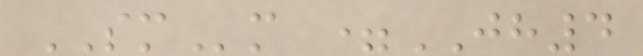SMm =JH4
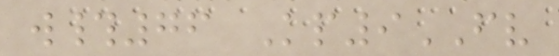w#76 Kp9FV
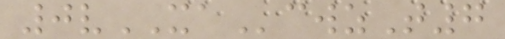0vXAcwzT7
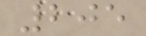205
